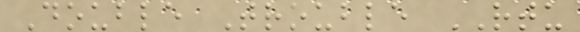Double Trouble RTU
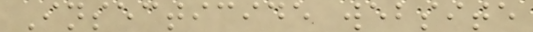Insecticide website
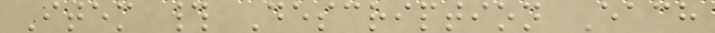Item # Description Each
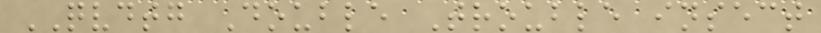QVDTG Double Trouble insect
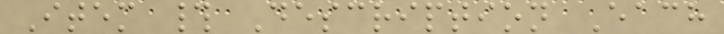Item # Description Each
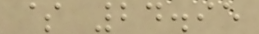$ 24.95
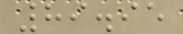89.95
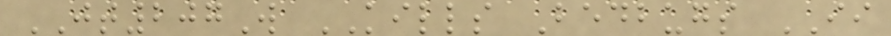JT207W KILLS Bedbugs II
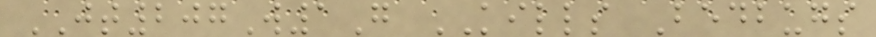JT207W1G KILLS Bedbugs
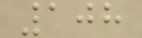108
